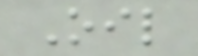Oil
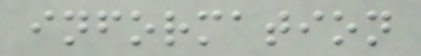information
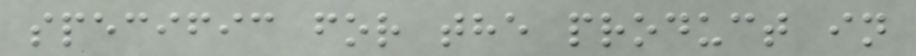specific for the product in
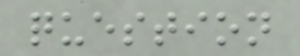question
